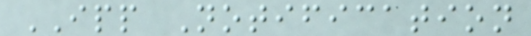IPP Notification
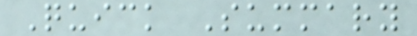Quick Summary
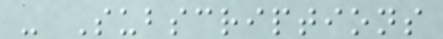- Subscriptions
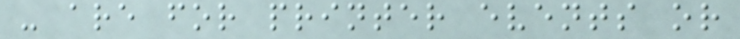- are for printer events or
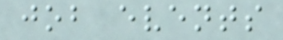job events
